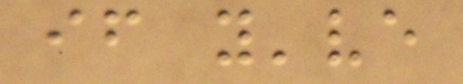if you've
